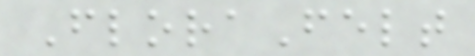FloraFelt
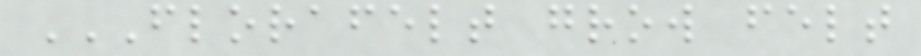FLORAFELT GROW FELT
